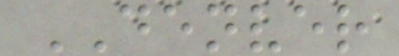DENVER
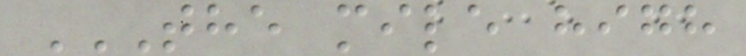THE MILE HIGH
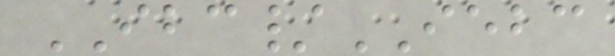IBC/IEBC
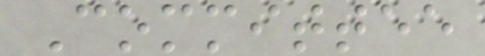Committee
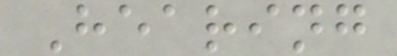Hearing
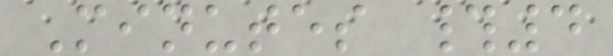Minutes #4
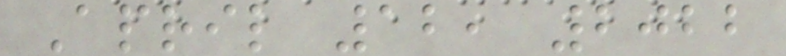April 12, 2022
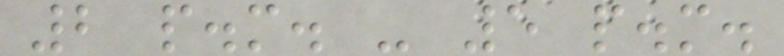2 p.m. - 5 p.m.
